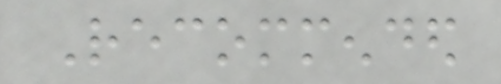Recommended
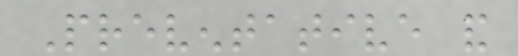Preventative and
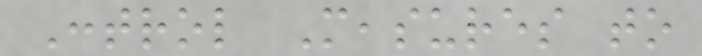Control Measures to
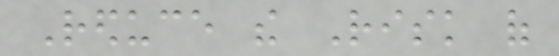Reduce the Risk of
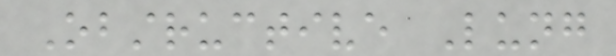Obstructive Lung
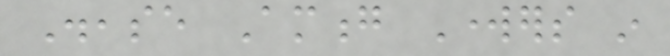Disease Among Workers in
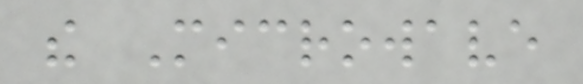the Microwave
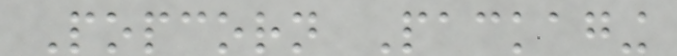Popcorn Packaging
